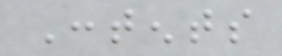Contents
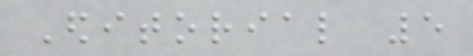Editorial 5
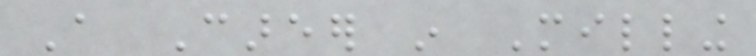A Career in Milling
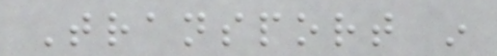Transport in
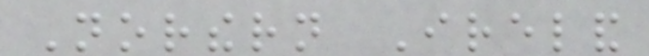Northern Ireland
